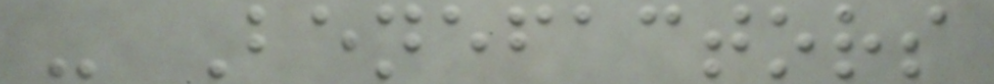- Benefactors
